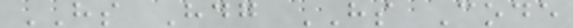HS Hdg HS Code
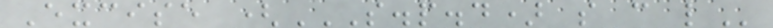Excise (S.P.D) S C L
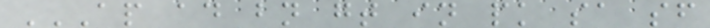AP AD BN GT IN PK SA SF
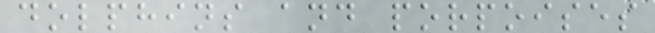dolphins and porpoises
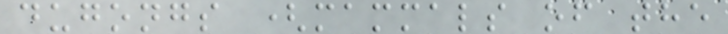dugongs (mammals of the
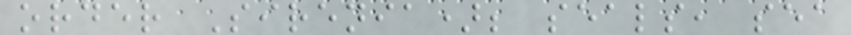order Sirenia); seals, sea
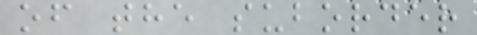of the suborder
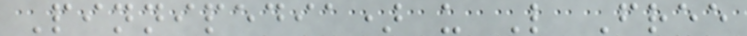Pinnipedia) u L Free
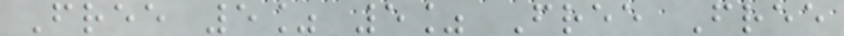Free 5% 5% Free Free
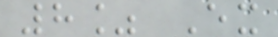8% Ex
